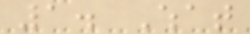1. What
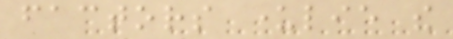factors underlie the
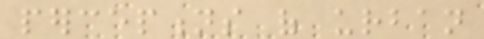perceptions of urban
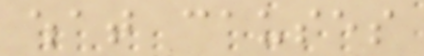what causes
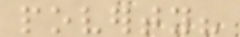poverty?
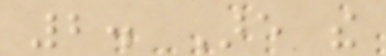2. Are the
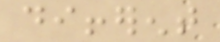different
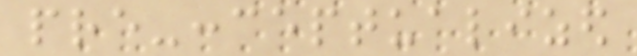pre-conceptualized
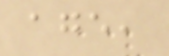age,
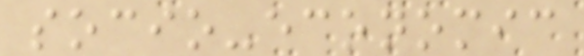socio-economic
